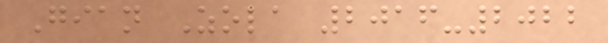Gian Zola 2016-2022
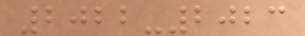2022-2023
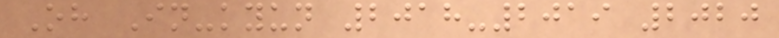Oh In-kyun 2018-2019 2020
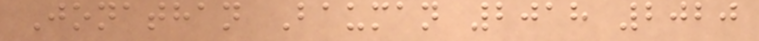Jonathan Bauman 2018 2020
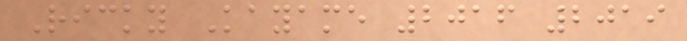Ricky Kayame 2016 2019
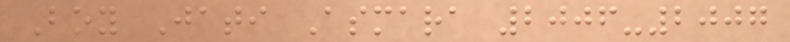Boy Jati Asmara 2006-2007
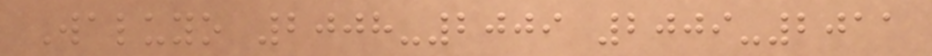Waluyo 2008-2009 2009-2011
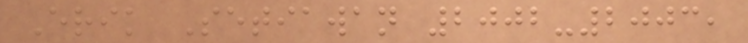Erik Setiawan 2002-2003,
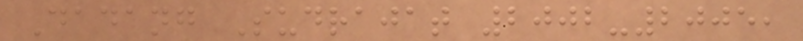Dadang Sudrajat 2002-2005,
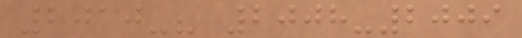2010-? 2008-2009
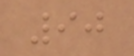90
